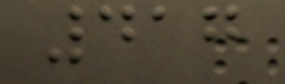417
